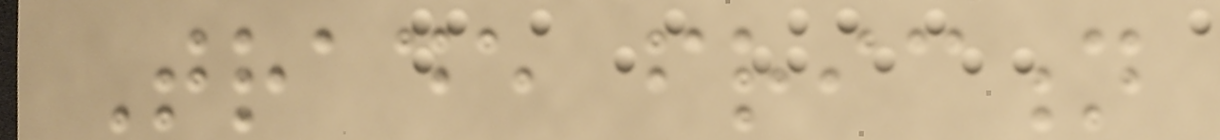Trade friction
